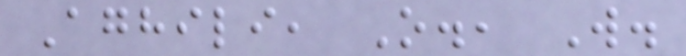Aghili, O., W.
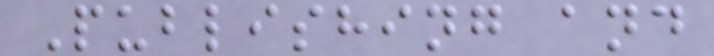Publishing and
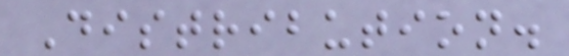Distribution.
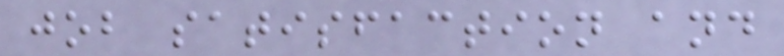job satisfaction and
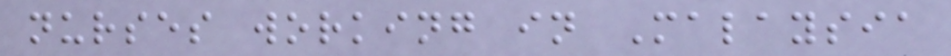nurses working in Malaysia
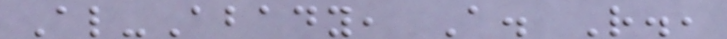Al-Abady, A. R.,
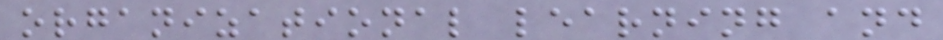organizational learning and
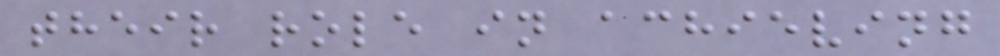their role in achieving
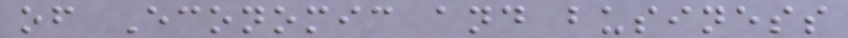of Economic and business
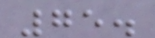75.
